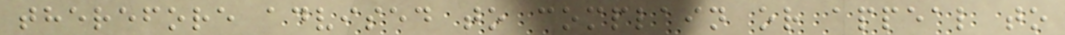therefore advised to complain or appeal to
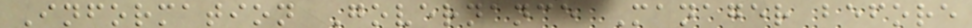Information Governance Manager before
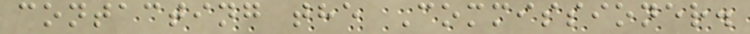contacting the Commissioner.
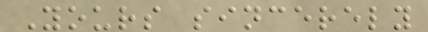Yours sincerely
